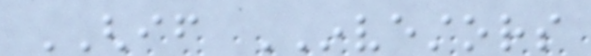GHIF INVESTORS
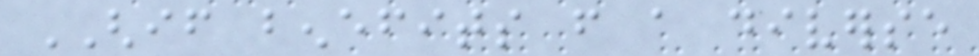GHIF benefits from a diverse
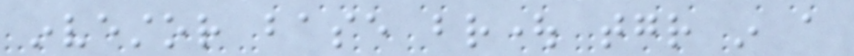investor base brought together in a
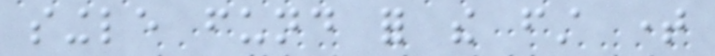single fund for the first time
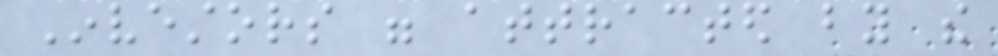Investors were attracted by the
